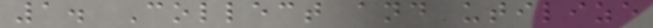1. Collect and utilize
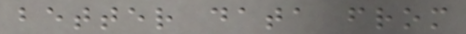better data from
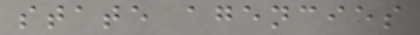state agencies
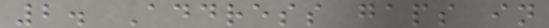2. Address gaps in
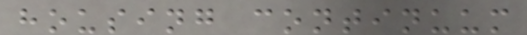housing continuum
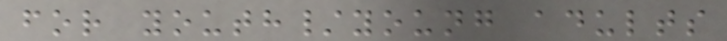for youth/young adults
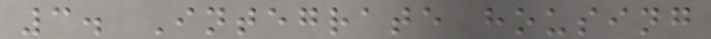3. Integrate housing
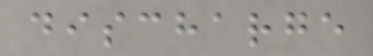discharge
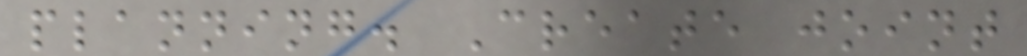planning. Create joint
